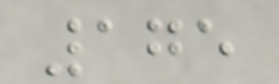175
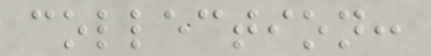collection:
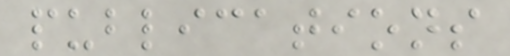publications
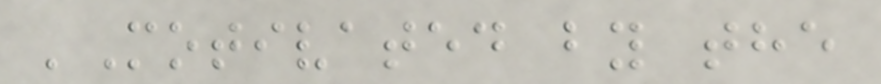'Motivated by the
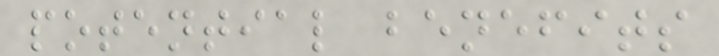potential benefits
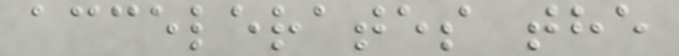accelerates the
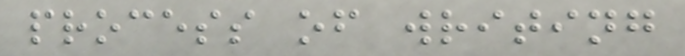process of writing
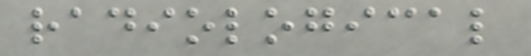radiological
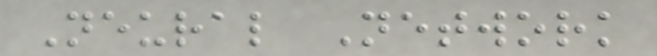Neural Network
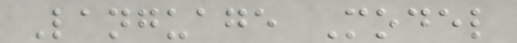Language Model
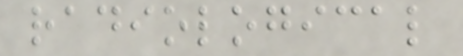radiological
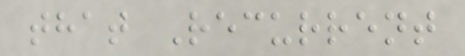that Recurrent
